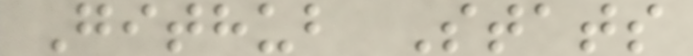Github Stats
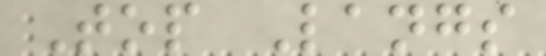Top Langs
